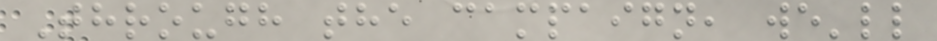Through the campaign, we'll
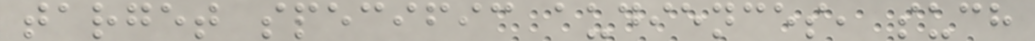target specific audiences, such
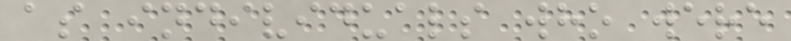as individuals who were
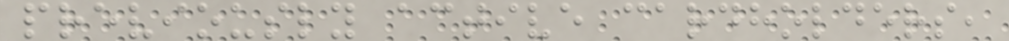previously active cardholders,
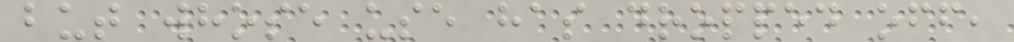but whose use has dropped off,
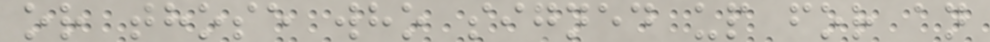or those who signed up for an
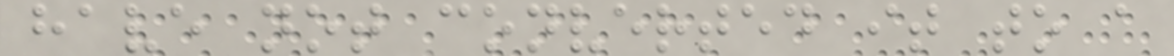have not converted it to a
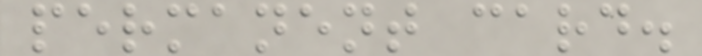permanent card.
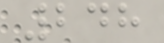248
